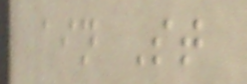ain St
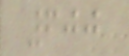600
